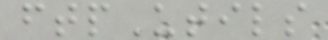ftpUtils
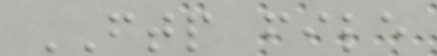FTP file
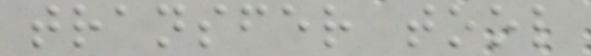transfer tool
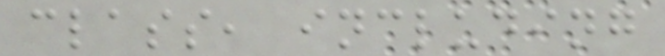class, including
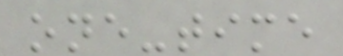one-time
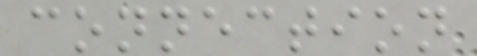connection
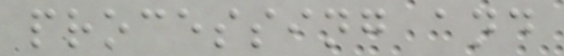processing and
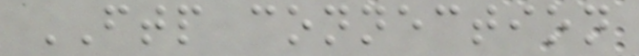FTP connection
